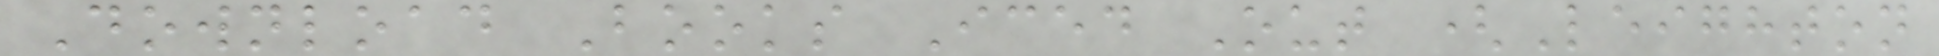Download Books Iced Out (Leighton
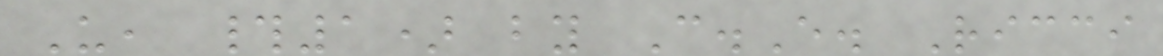U, #1) by C.E. Ricci
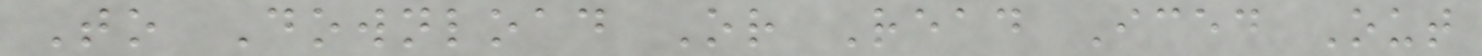To Download Or Read Iced Out
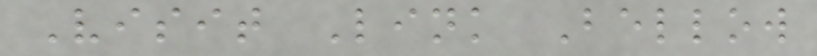Visit Link Bellow
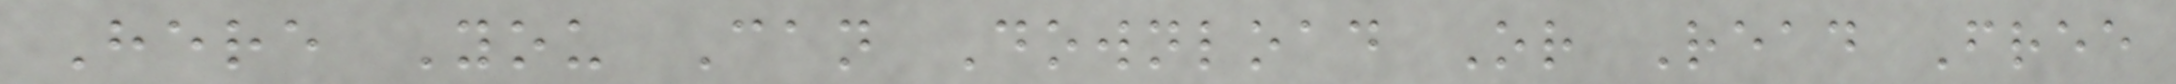Here You Can Download Or Read Free
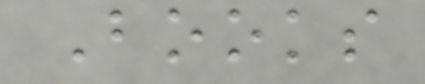Books
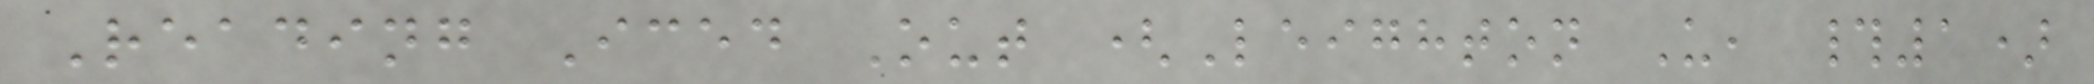Reading Iced Out (Leighton U, #1)
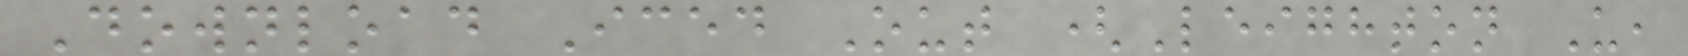Download Iced Out (Leighton U,
